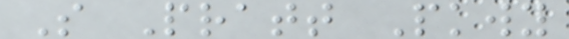S Pratt Pkwy
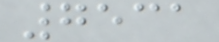7531
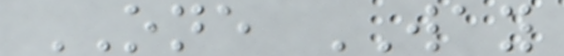ONE WAY
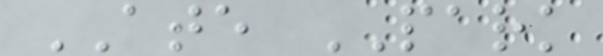ATE PARK
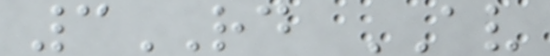3RD AV
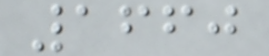1660
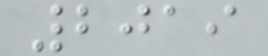2019
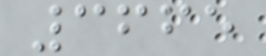3665
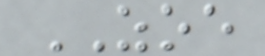ZOE
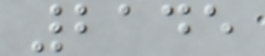2145
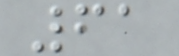61
